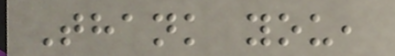Thank you,
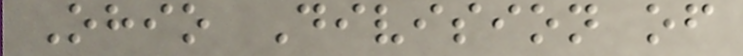Ohio Division of
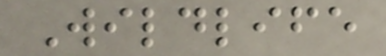Wildlife
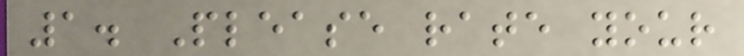1. Please rate your
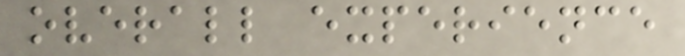overall experience
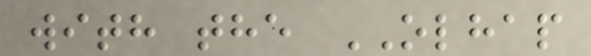with the OLHAP
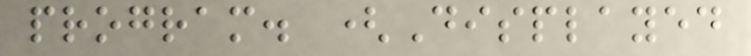program. (Displayed
